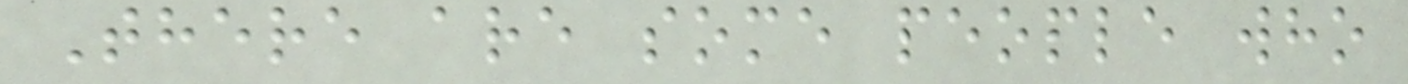There are some people who
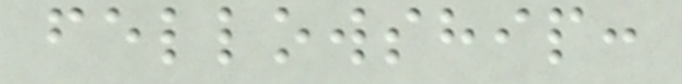fellowship:
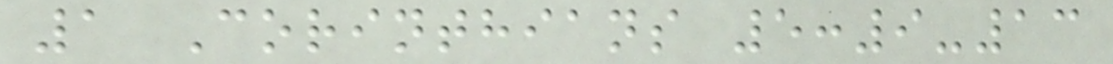1 Corinthians 5:9-13
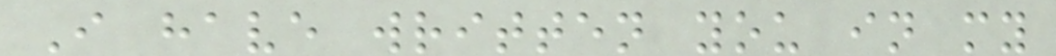I have written you in my
